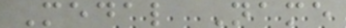Medal Name
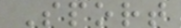Sport
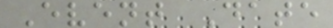Event Date
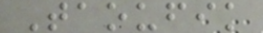Taoufik
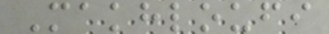Makhloufi
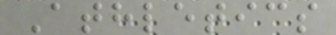Athletics
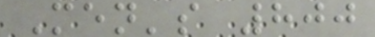Men's 800
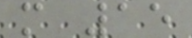m 15
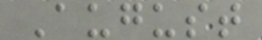August
